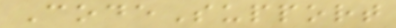CodeSupport
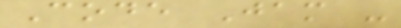Code Jam -
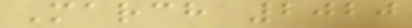March 2020
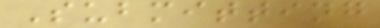Submitting
